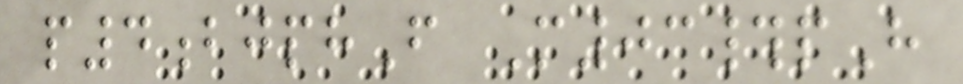p4bjphF M03#pH
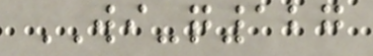WI-q127
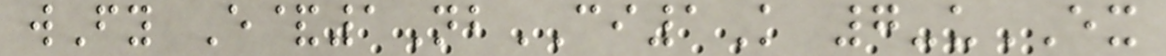wFy E&1NbCI1K 7-uEX
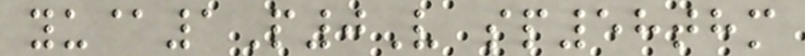yu@1P0V sp58thm
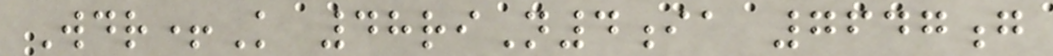Wdr+K 48riN4ia 7647g
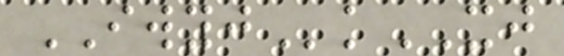IWYJkXJ
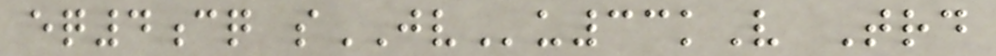eq4cq sJVu33kV Trd
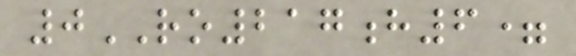0RO217h6=
